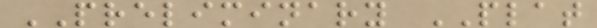PRELIMINARY PLAT
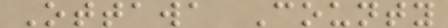Ottawa County
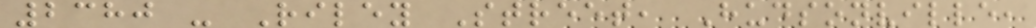2380 - Riley Street, Hudsonville,
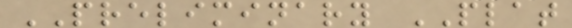PRELIMINARY PLAT
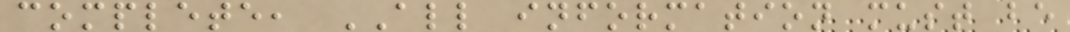complete, ALL information must be
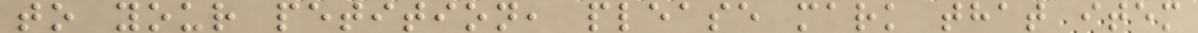to your petition, please mark that item
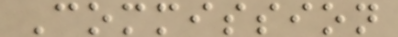Commission
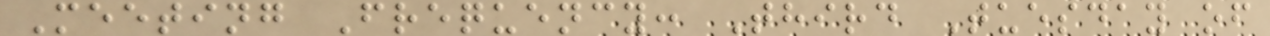Meeting Frequency: Third Tuesday of
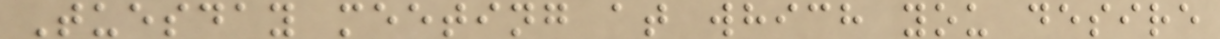Tuesday meeting at which you desire
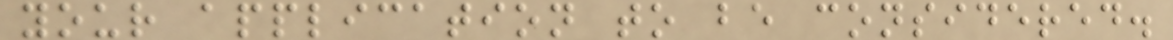your application to be considered.
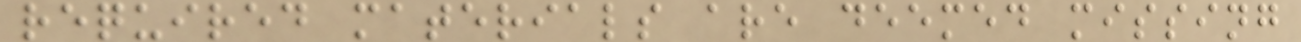required materials are deemed missing
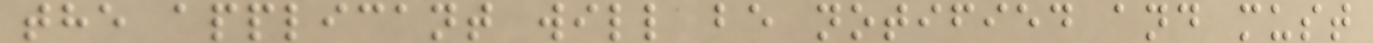the applicant will be notified and must
